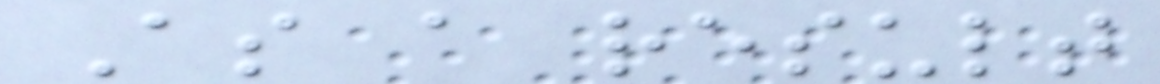As a result
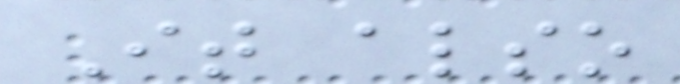It also
